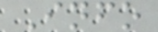Info
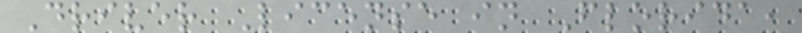Driver License in Florida,
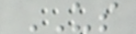US
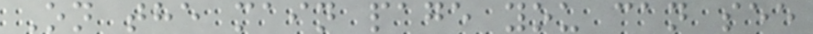On the main page you can see
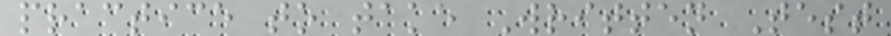practice to take Written Test
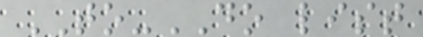TO-DO list
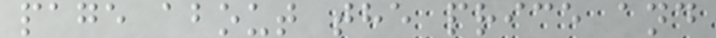page about the price and
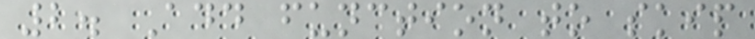2. Add function to skip
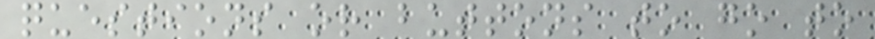questions or buttons to go to
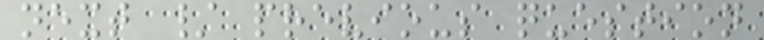next / previous question
